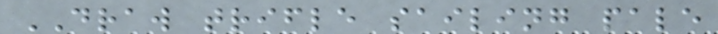DRAW trifle sailing pale
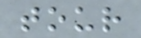tour
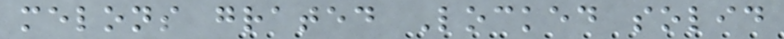melons grated Locked solid
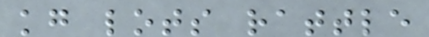kg lots rattle
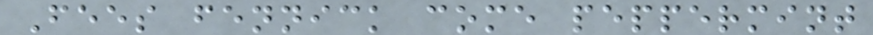Fees fennick come peppermint
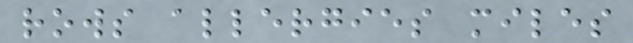rows allergies miles
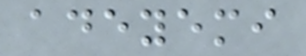adeyemi
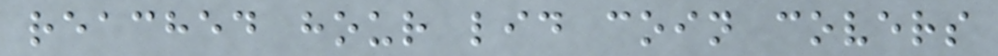reached hour lid coin covers
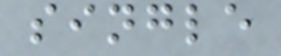single
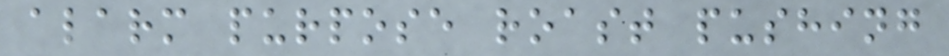alarm purpose roast pushing
